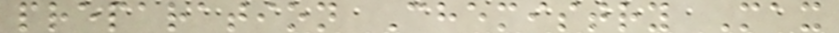preparation Chemistry Max
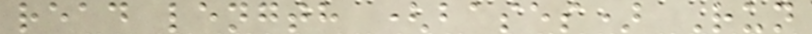read length (bases) Run
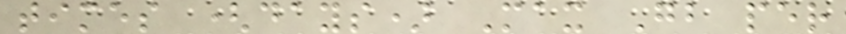times (days) Max Gb per
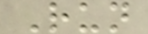Run
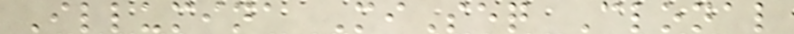Illumina MiSeq Clonal
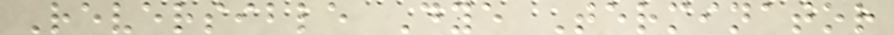Reversible Dye Terminator
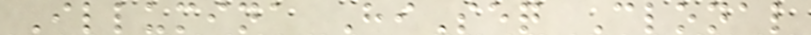Illumina HiSeq Clonal
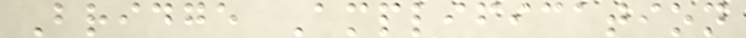Bridge Amplification
